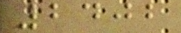2402
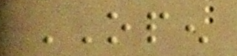OPEN
